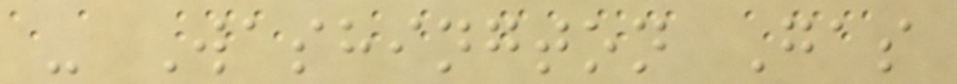- Washington Gas
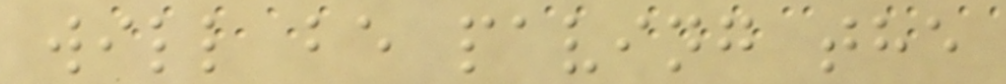will be paving the
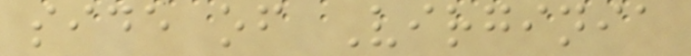side of Virginia
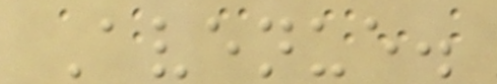Avenue.
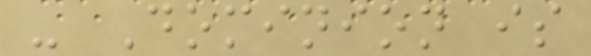- Dominion is
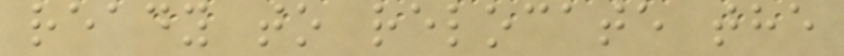ready to relocate the
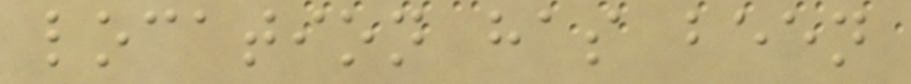location has been
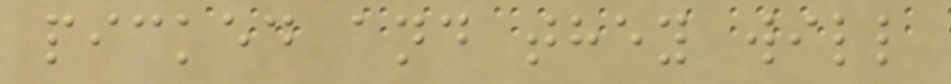picked and they will
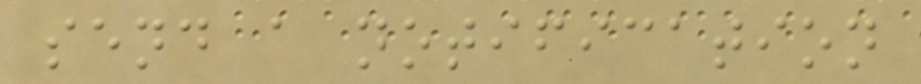send a notification
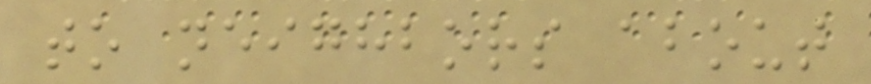to neighbors about
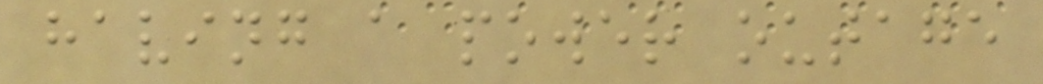having a power outage
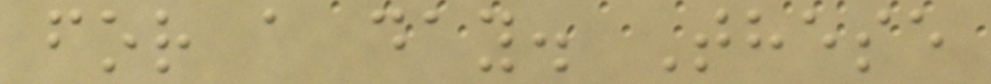for a day. These
